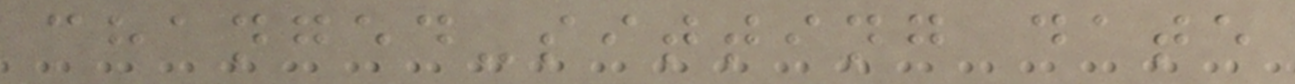changed-sitting date
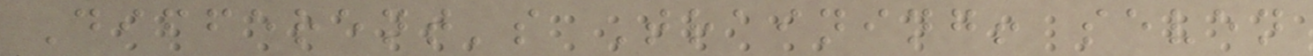Different's Training! seven
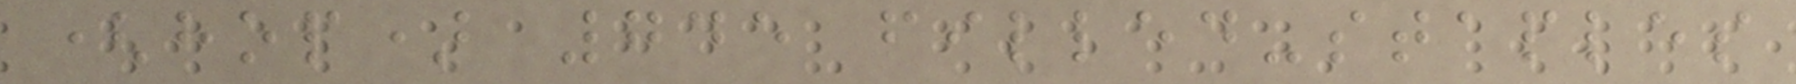(hop) 745 filled-staples
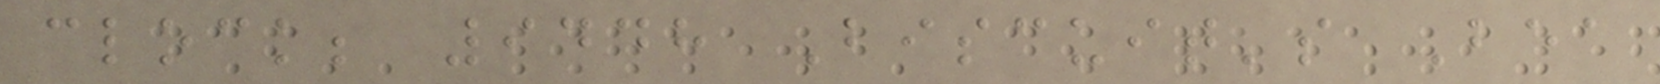clock; 9448 Biscuit's Bea
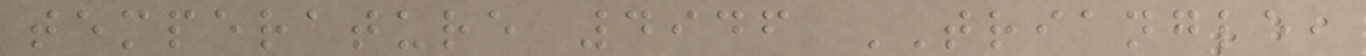temperature 4946 TRIANGLE,
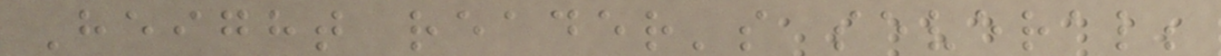Height reader's several;
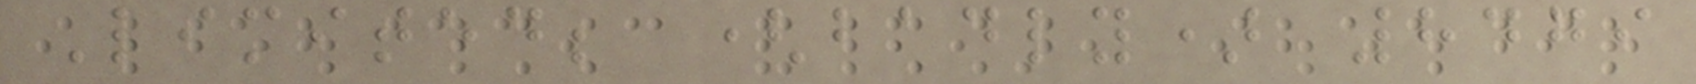Limited; (badly) 8479
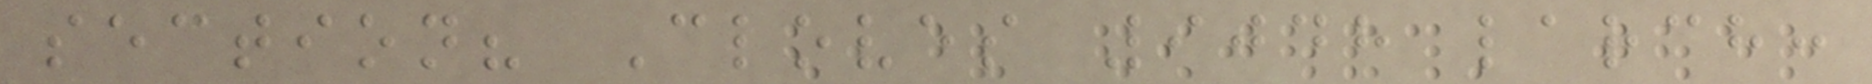section? Cloves 9048 larch:
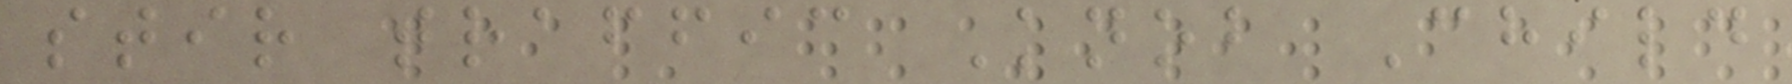stir traffic Knob Child
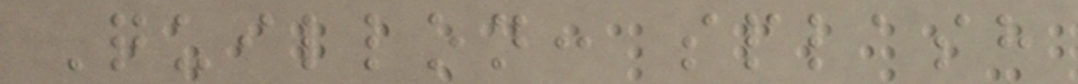Quillon: splash
